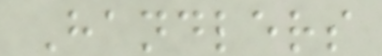Handlers
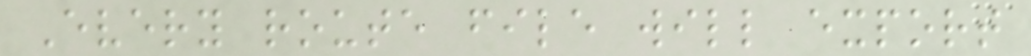Every route file will export
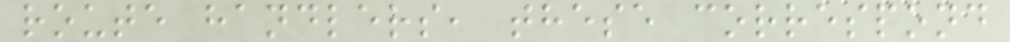route handlers, these correspond
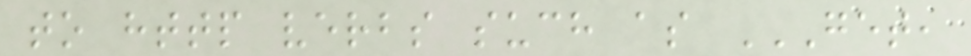to http verbs such as GET,
